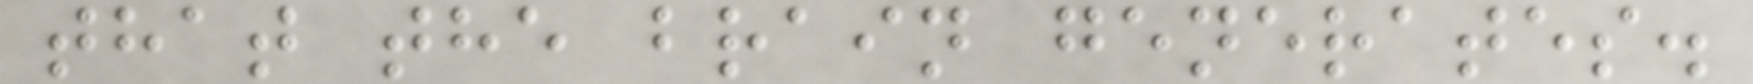that the brain generates.
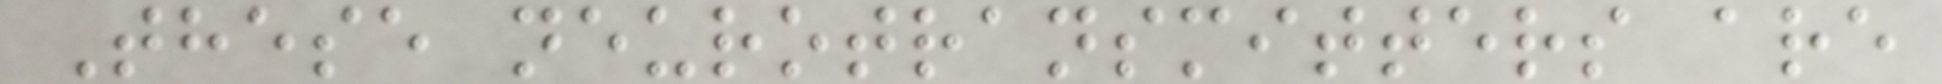These neurotransmitters are
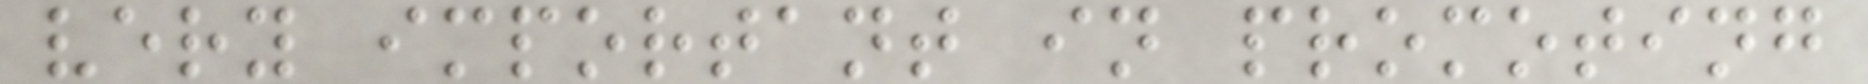very important in promoting
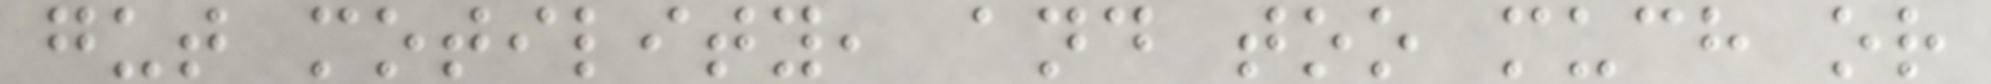gut motility, and too much or
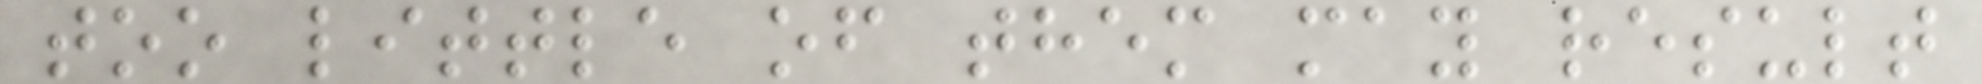too little of them may result
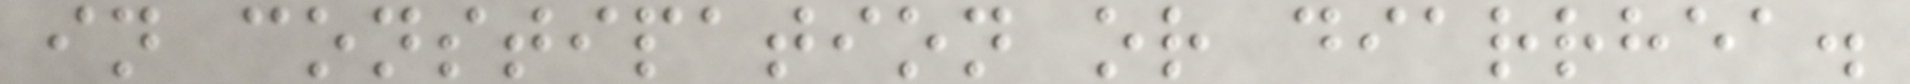in constipation or diarrhea.
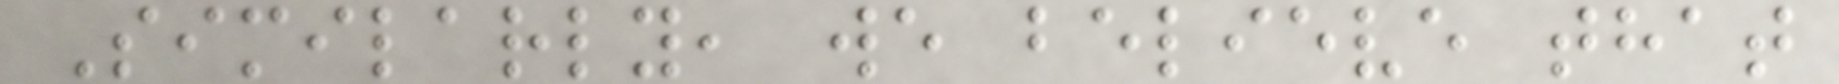Similarly, we believe that
